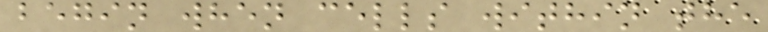begin when cells within the
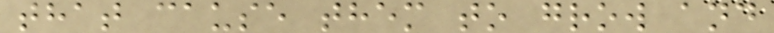that cause them to grow and
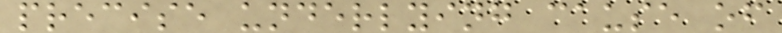precise underlying cause of
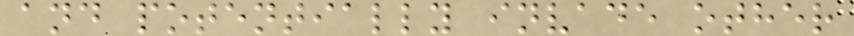and potentially invade other
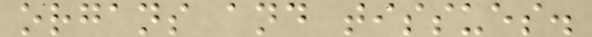organs and tissues.
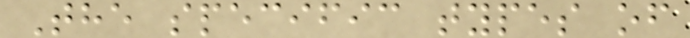The specific types of
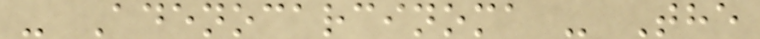- Adenocarcinoma - The
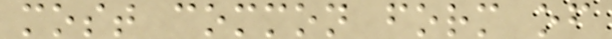most common form of
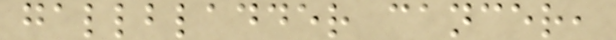gallbladder cancer,
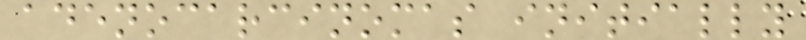adenocarcinomas initially
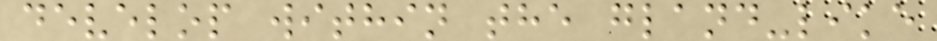develop within the gland-like
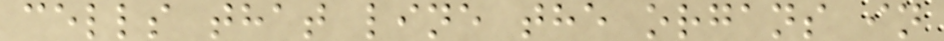cells that line the organs in
